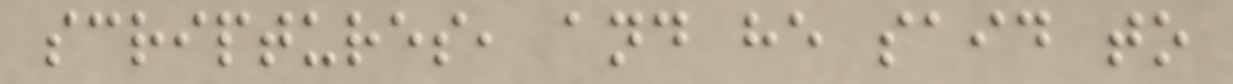scriptures, and he said to
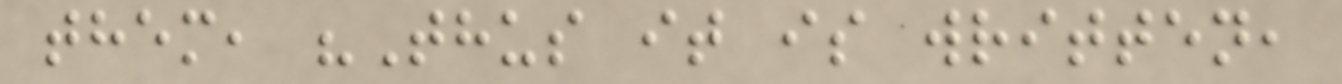them, "Thus it is written,
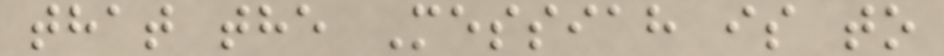that the Messiah is to
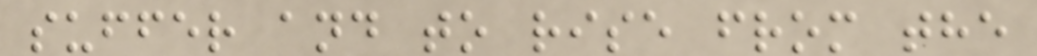suffer and to rise from the
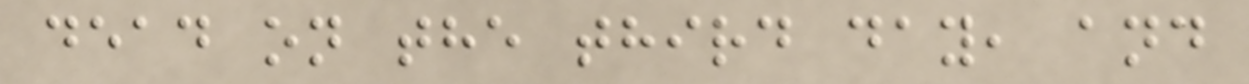dead on the third day, and
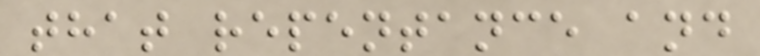that repentance and
